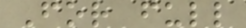For full
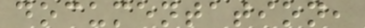documentation,
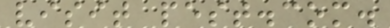visit pest.com.
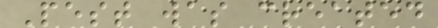Pest was created
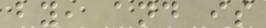by, and is
